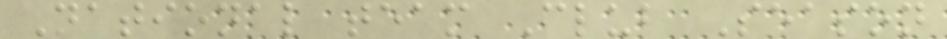National team Club Season
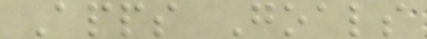Apps Goals
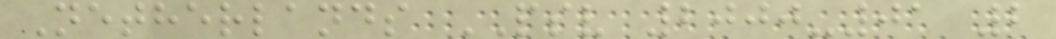Netherlands PSV 2000-01 2
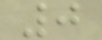0
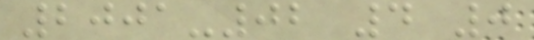2001-02 4 0
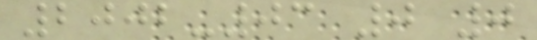2002-03 0 0
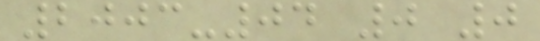2003-04 0 0
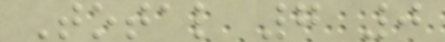Total 7 0
